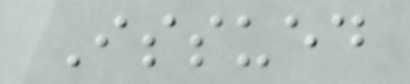Issued
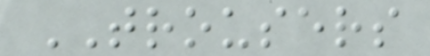TROUSERS
